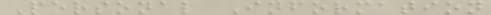Personal Information
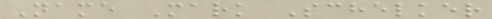Name Mark Schelker
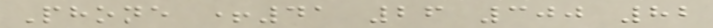Phone +41 26 300 82
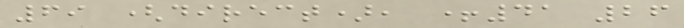69 (direct), +41 26
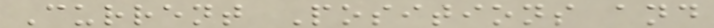Current Positions and
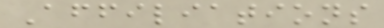Affiliations
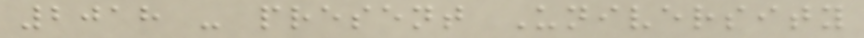2018 - present University
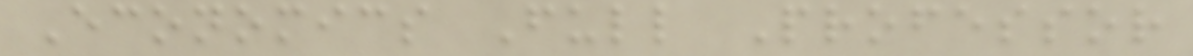Economics Full Professor
